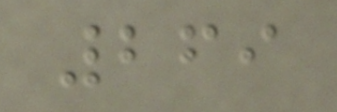269
